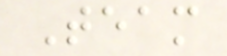Team
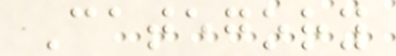Category
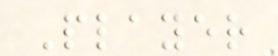Player
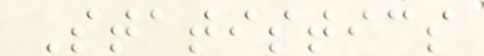Statistics
